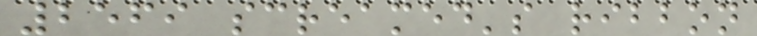2569 screamed's ribbon
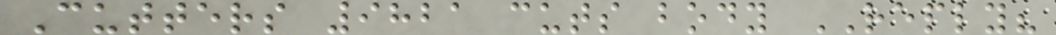Cutters 9821 cuts body REPLY?
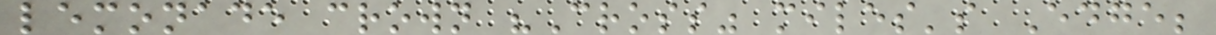lemonade crown "Cross" miles's Edge;
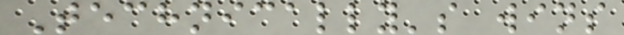Technically's wins
